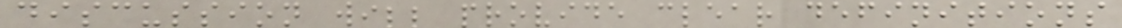discussion will provide clear definitions
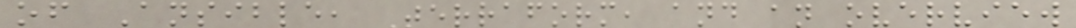of Ansible, Terraform, and an overview
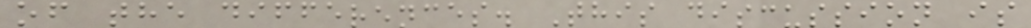of the differences. This discussion is
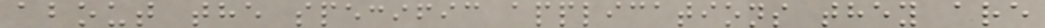about the specific applications they are
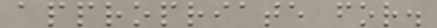appropriate for.
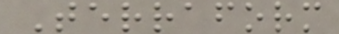Terraform
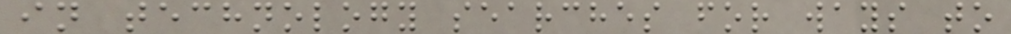in technology searches for ways to
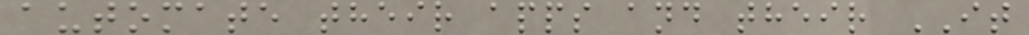automate their apps and their IT
